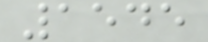1545
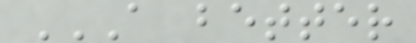A BETTER
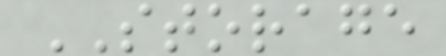STORAGE
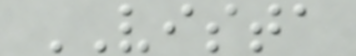VISTA
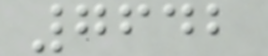7642
